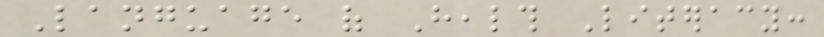Language of Health Literacy:
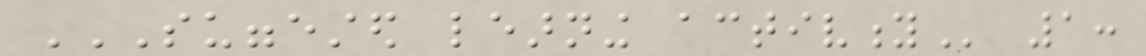SUGGESTED LEARNING ACTIVITY 1:
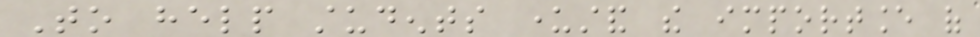To help students understand the importance of
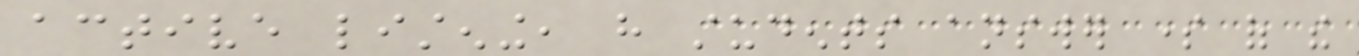active listening, have students answer some of the
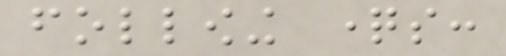following questions:
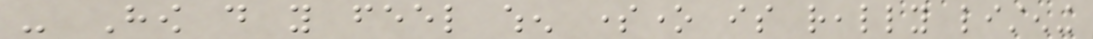- How do you feel when someone is really listening
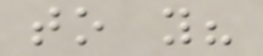to you?
